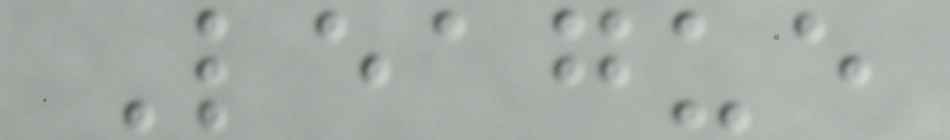League
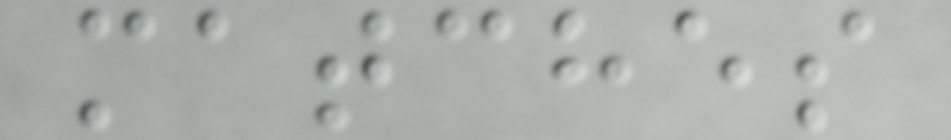matches
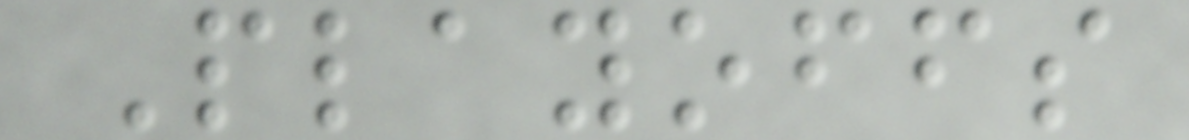Playoffs
